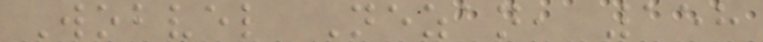Wobvel Nezan, 158
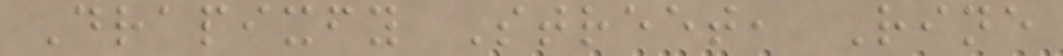Drapixfy Street, Rine
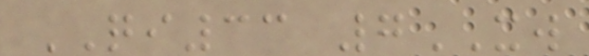QI33 7XW
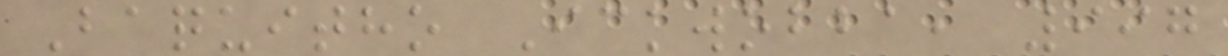Baquitho Ickwobba, 997
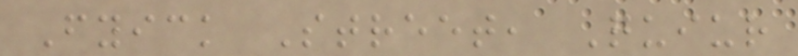Fyick Street, Quiur
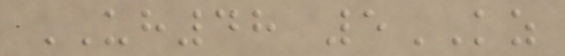UH48 5KZ
